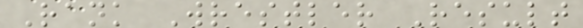Rank Wrestler Result
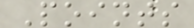Points
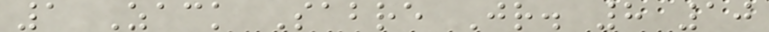1 Zack Sabre Jr. 8 10
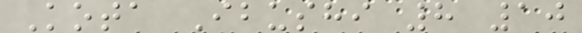Kota Ibushi 8 10
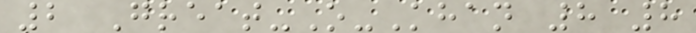2 Great-O-Khan 8 8
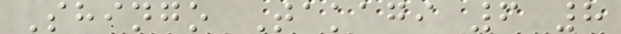Shingo Takagi 6 8
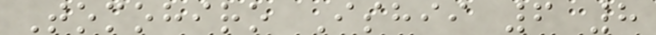Tomohiro Ishii 6 8
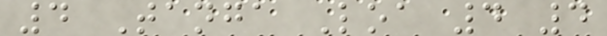4 Tanga Loa 4 4
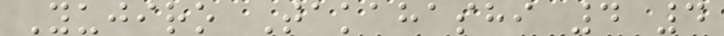Yujiro Takahashi 4 4
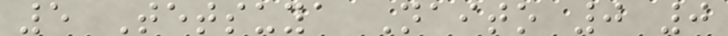5 Tetsuya Naito 0 0
